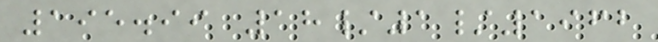195.99 18/1/1962
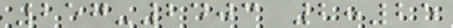257-2403 2:25
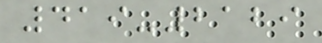419-2129
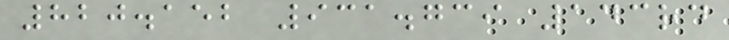820.152 931.739 143rd
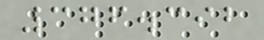376.392
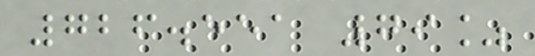726.551 79%
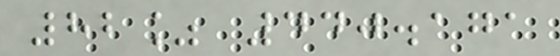82% 440.171
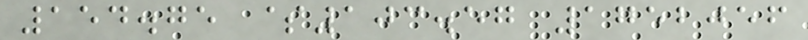154.75 $103.57 1752056
